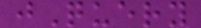jQuery
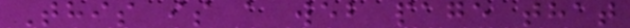This is a web page that
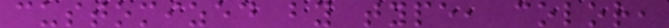customized by type, color,
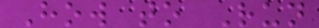How to Run
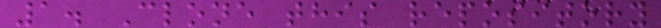1. Clone this repository
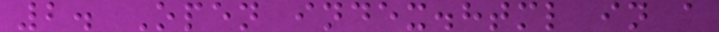2. Open index.html in a
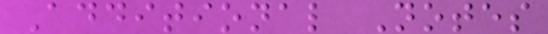Additional Notes
